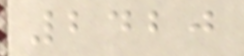2420
